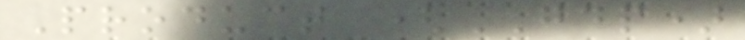Product (GDP)
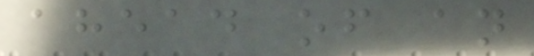ahead of an
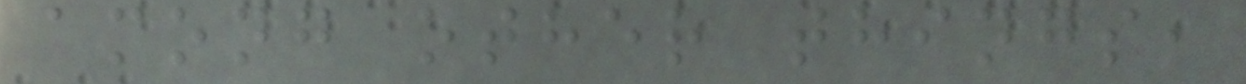among other things,
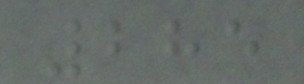285
